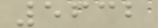5632
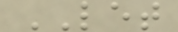LET
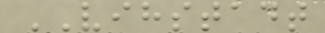VIHSTADT
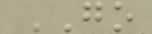GO
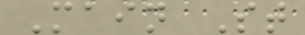Main St
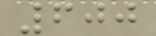600
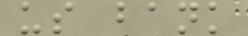us bank
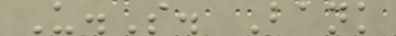U.S. Bank
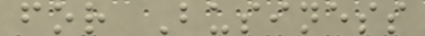for Business
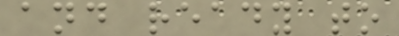and ready to
